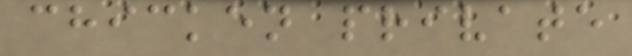chicken private
